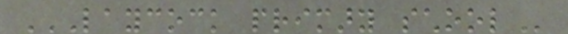LAYCOCK PRIMARY SCHOOL
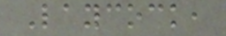Laycock,
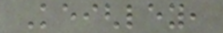Keighley,
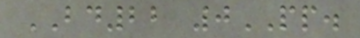BD22 0PP.
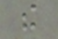the
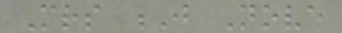Mrs J Nove
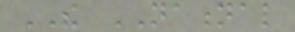THE NATIONAL
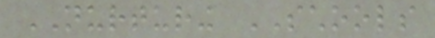NURTURING SCHOOLS
